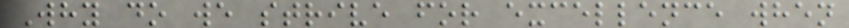Why do we strive for excellence when
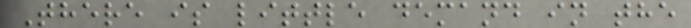There is little demand in the
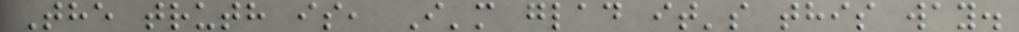The truth is, I'm glad it's this way.
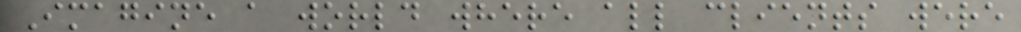Imagine a world where all clients were
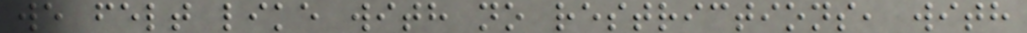we felt like with no restrictions, with
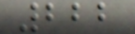222
